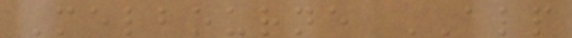Melbourne ALP
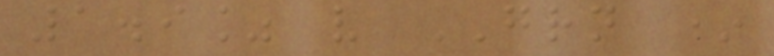1.9% v GRN *
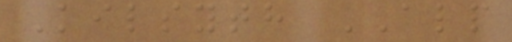Kilsyth ALP
